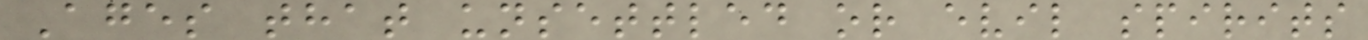Ages that unsettled or evil spirits
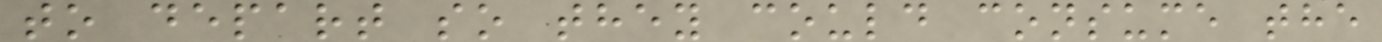to depart so they could consume the
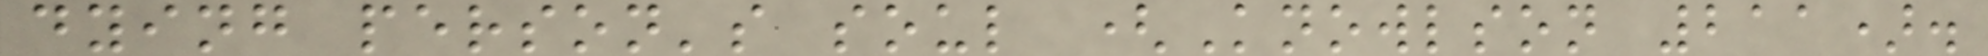dying person's soul (Knowlson 211).
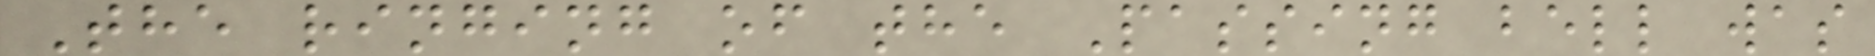The ringing of the Passing bell was
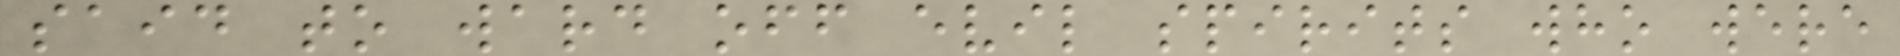said to ward off evil spirits who were
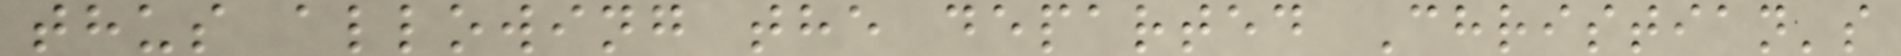thus allowing the departed Christian's
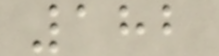182
